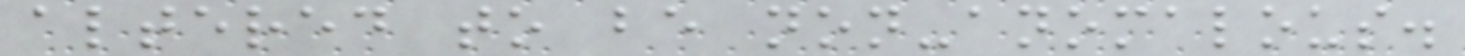altered to be non-anomalous.
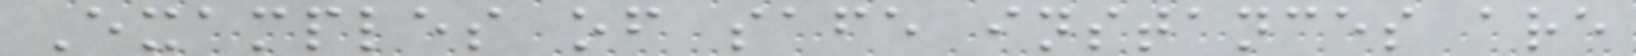Examples of safe instances are
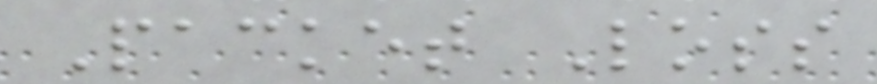Packet Loss
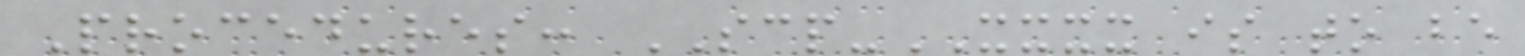Procedures: SCP-XXXX is to be
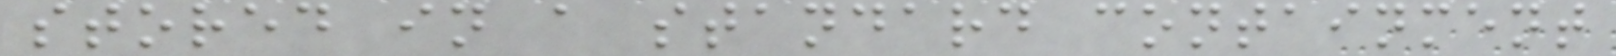stored in a standard containment
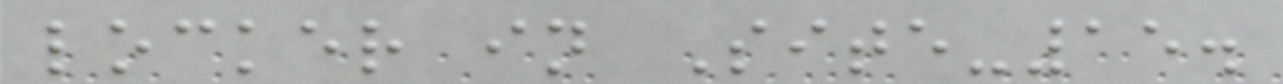locker in Site-15.
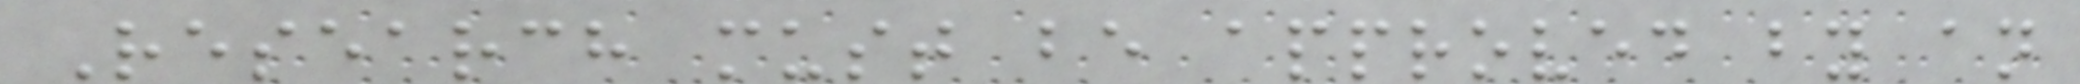Research must be approved by an
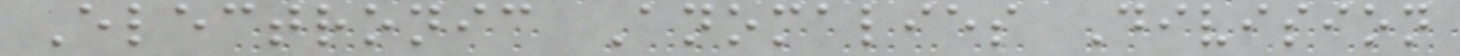Electronic Anomalies Division
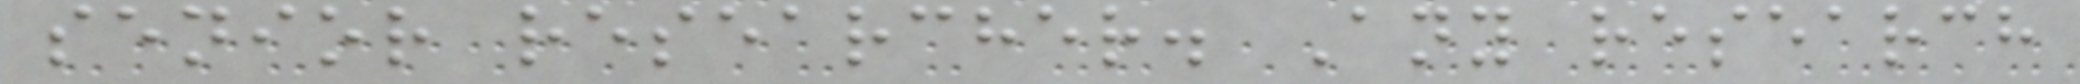senior researcher. Any research
